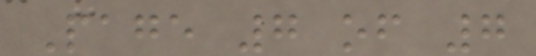Page 7 of 7
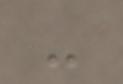-
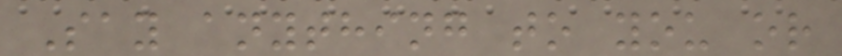Say anything to you or
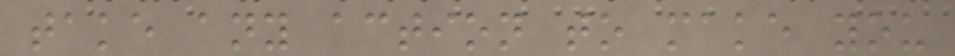take any action to make you
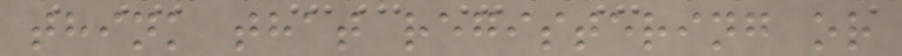think that registering or
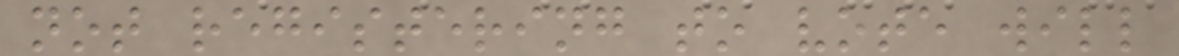not registering to vote will
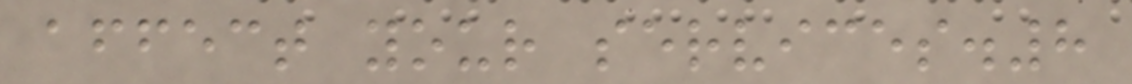affect your services.8
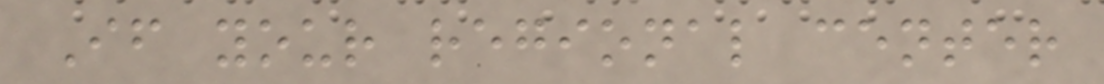If your regional center
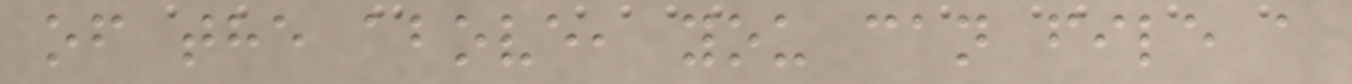of the above, you can file a
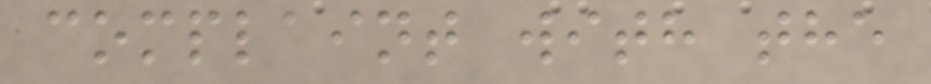complaint with the
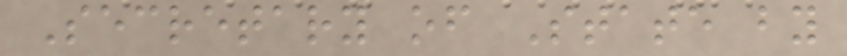Secretary of State by
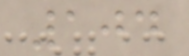104
